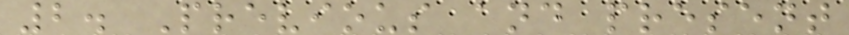2. Previous and present
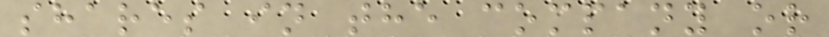shares in the company or
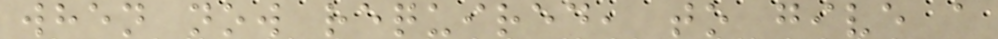when now required, to give a
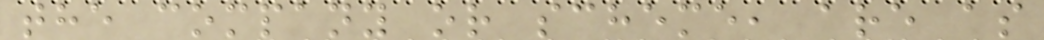the company or scheme, are as
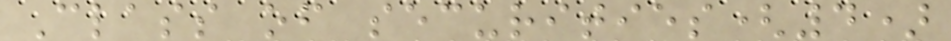Class of securities(4)
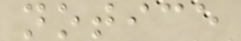notice
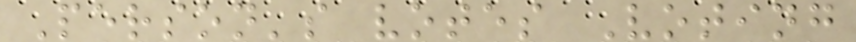Person's votes Voting
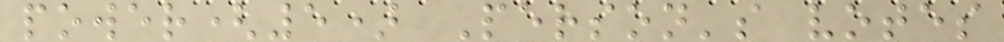power(5) Person's votes
